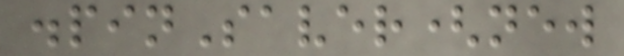.pinSaver(new
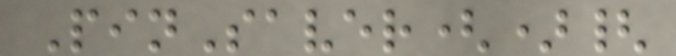PinSaver(){
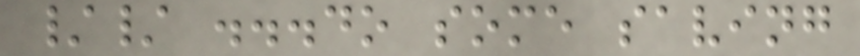// ...do some saving
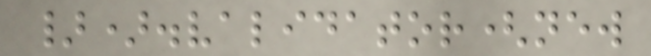}).validator(new
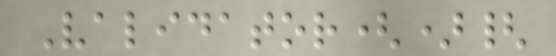Validator(){
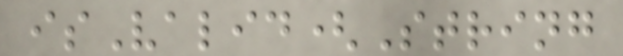isValid(String
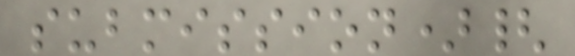submission){
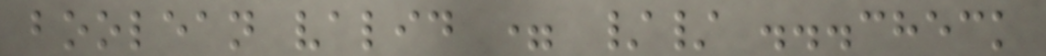boolean valid = // ...check
